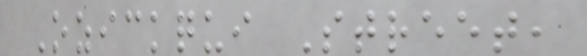Ozickqui Street,
